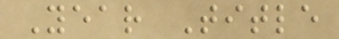Year Title
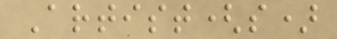Artist(s)
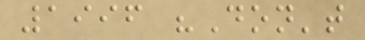1996 "Don't
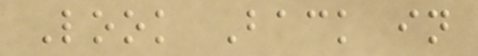Look Back in
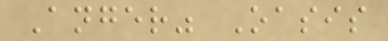Anger" Oasis
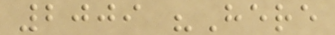2009 "Here
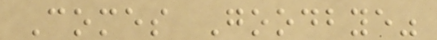Comes Goodbye"
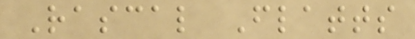Rascal Flatts
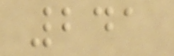241
